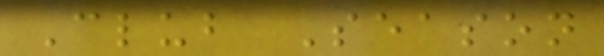Club Season
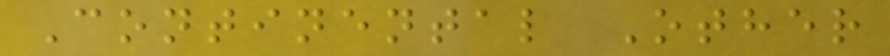Continental Other
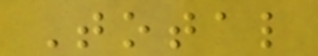Total
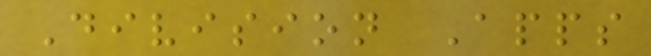Division Apps
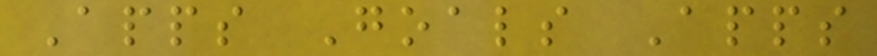Apps Goals Apps
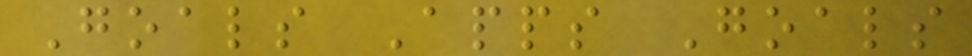Goals Apps Goals
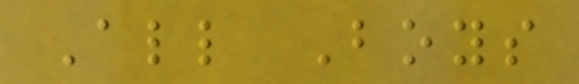All Boys
